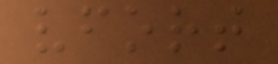vfort
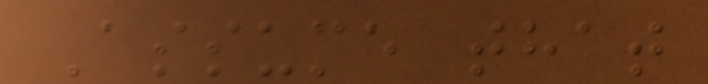Assume that
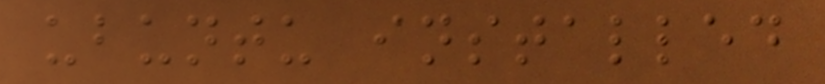ubuntu installed
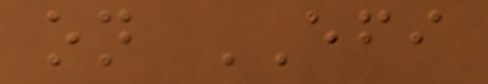on EFI
